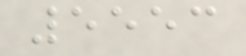5553
